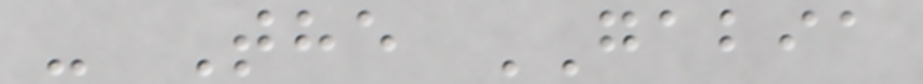- The GABIA
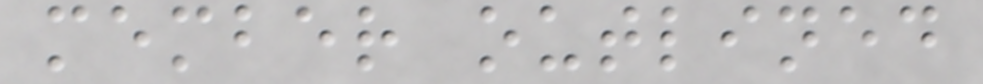member outlined
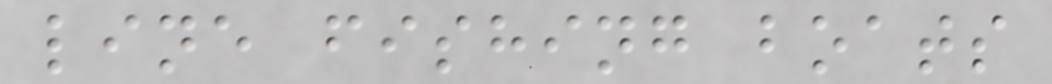line fishing boats
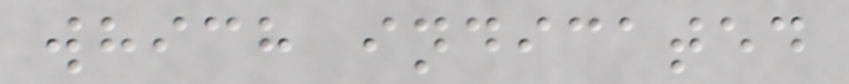which indicated
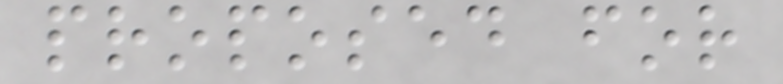proposed for
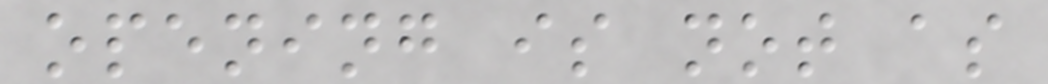opening is not as
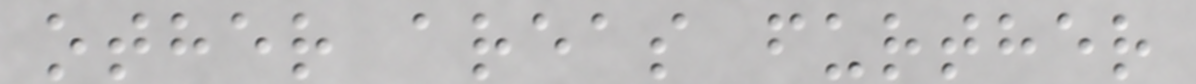other areas further
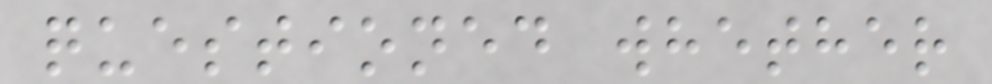questioned whether
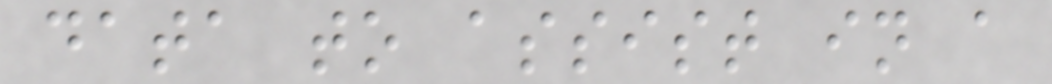data to assist in a
